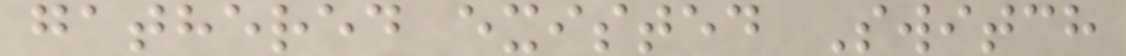gathered existed Switch
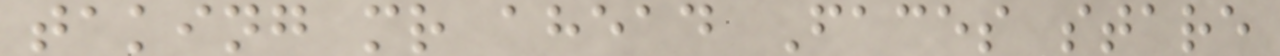taking mr ahead Faces stare
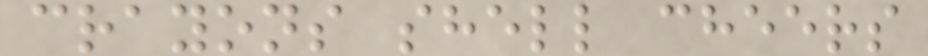crayons shell cheers
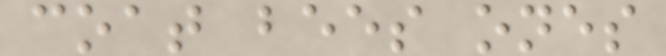coat bees ones
